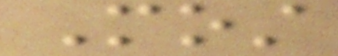Most
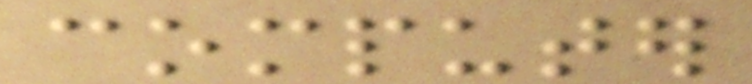computer
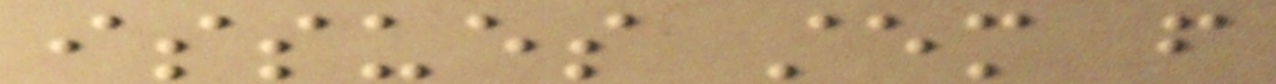issues stem from
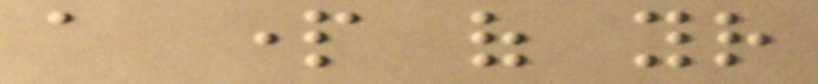a part of your
